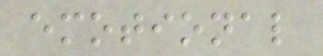emotional
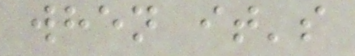when it's
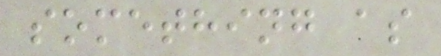something as
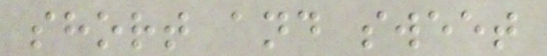short and sweet
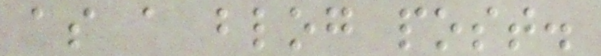as a blog post.
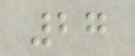27
